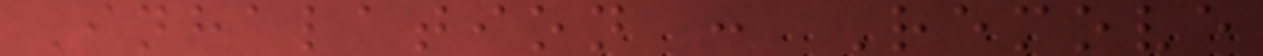Inhalation : Remove
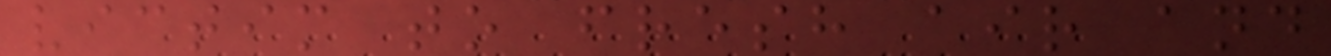victim to fresh air and
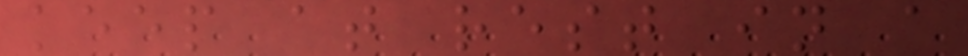keep at rest in a
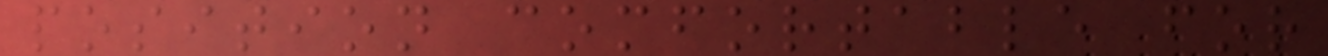position comfortable for
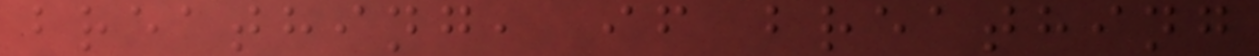breathing, if breathing
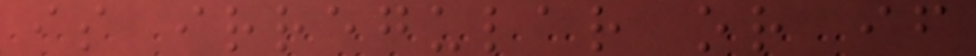is irregular or if
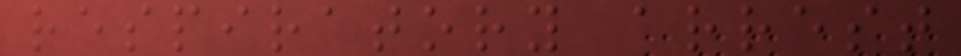respiratory arrest
